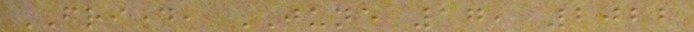FRIDAY, JUNE 17, 2022
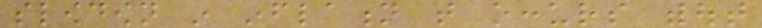slowdown in inflation that occurs without
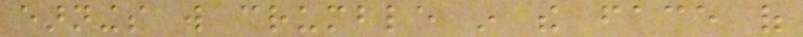earnings will crumble in the face of
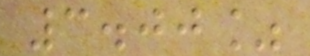3.00%
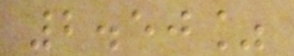2.50%
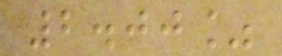2.00%
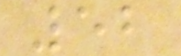52
